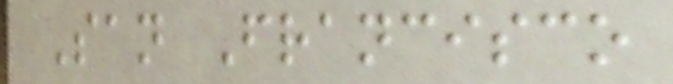San Francisco
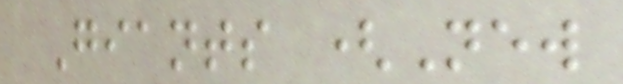Giants (New
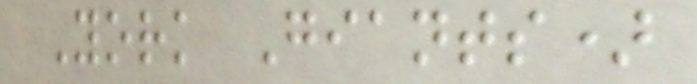York Giants)
